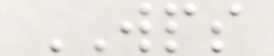WPS
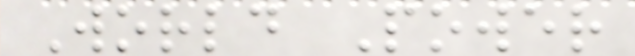World Power
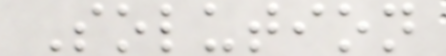Solution
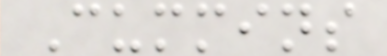Cummins
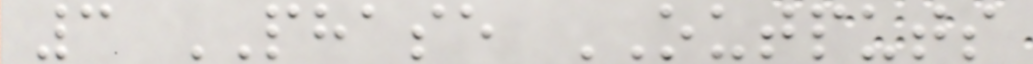3 PHASE OUTPUTS
